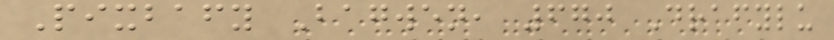Pixbafy Bagwen, 670 Drafylu
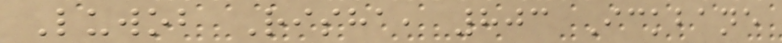Luwob Risha, 803 Ickbane
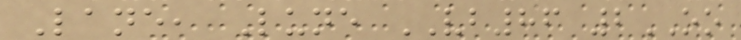Lane, Lune VB86 2OO
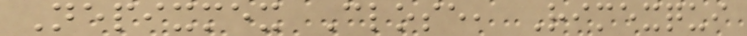Nepixmex Close, Rimexqui
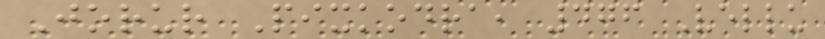Jorur Pixkodra, 476 Vellu
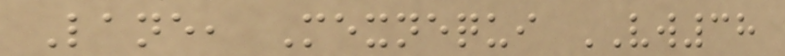Lane, Mexnequi VW38
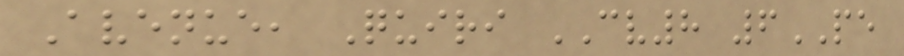Avenue, Quiri CV8 6PE
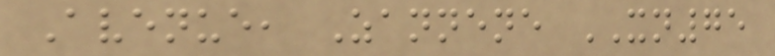Avenue, Zannene XN75
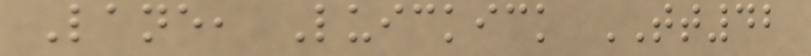Lane, Luickick TT42
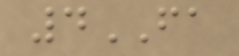4FA
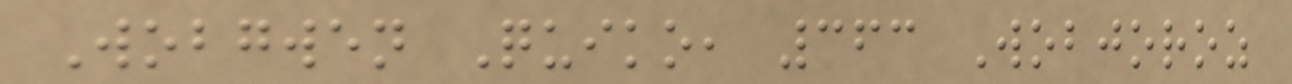Wobgwen Quiko, 363 Wobjoroz
